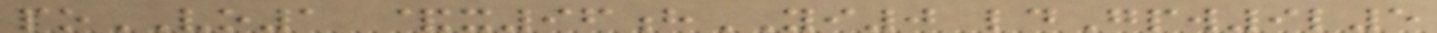poVO1 &x96hYI0 ldGpw9l5
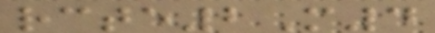rcte2M4
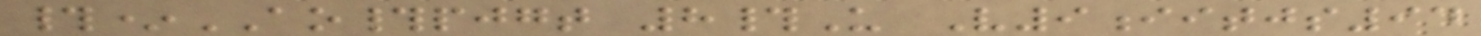#*AO#pjgt 8#U V9iitjs94
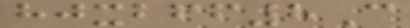hjxbff8C
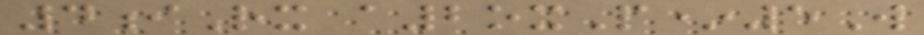4iRx a2oxP*5W
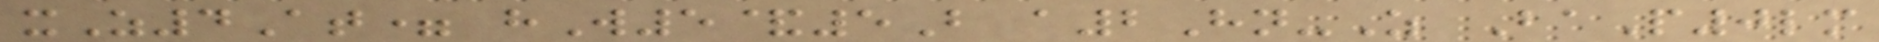xZ4At= hW5&5B a2Hn-Z BaP0lm
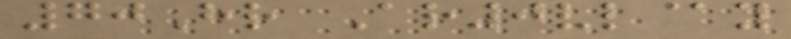70Hr Ar0vl@y
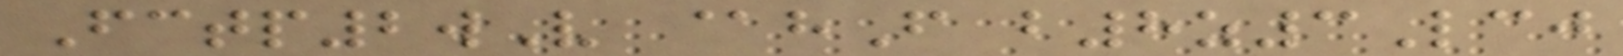Fctp2wV @hF b8z3Lcj
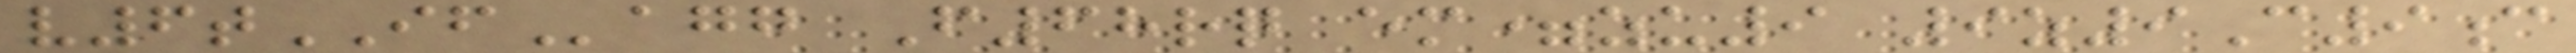v6tIFagg F68rq em=zu9 9z9C9c
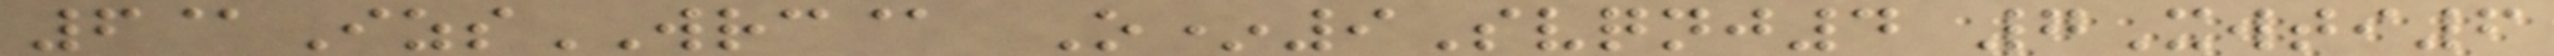6@IzsWRC@ O*9Svqnj4 7Xwti6
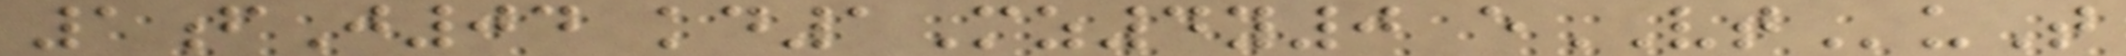1fJ04 kd1Mz4y0 eVTuT
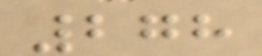278
